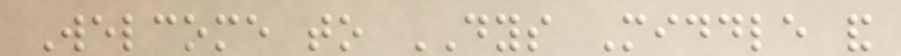Welcome to DYS Middle and
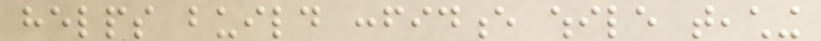helps build confidence while teaching
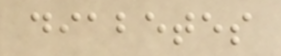diabetes
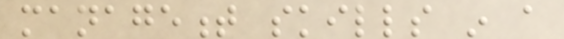management skills in a
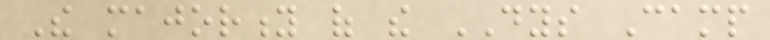The majority of the DYS Camp
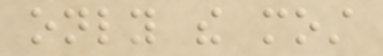only the most
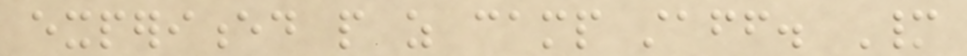experienced people as camp staff. Many
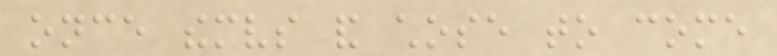once themselves and chose to come
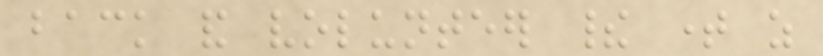back and volunteer their time as
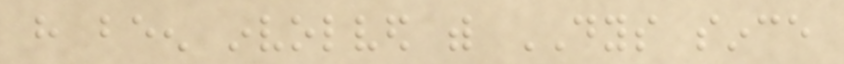have been involved with DYS since
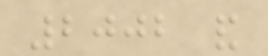2002 and
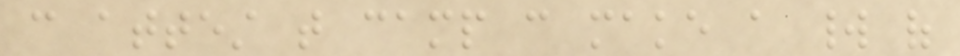can attest that camp can make a world of
